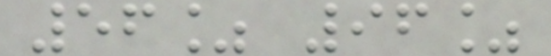56% 96%
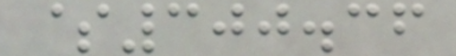$300.36
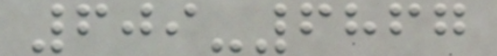609-6867
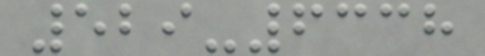529-6338
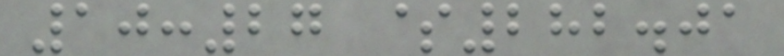10:27 $282.01
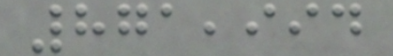871,994
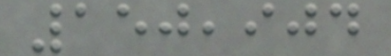150,904
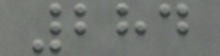284
